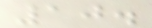10.
